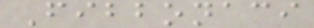Fibbonaci
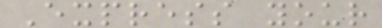Express your
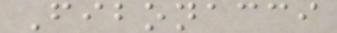Fibonacci
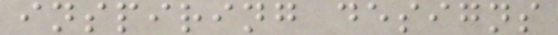inspiring designs
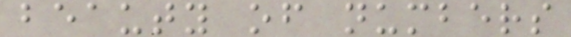beauty of numbers
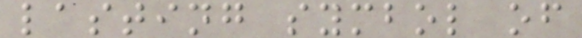lasting symbol of
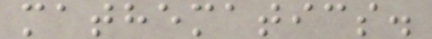mathematics.
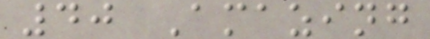40 Amazing
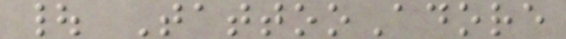| TattooAdore
